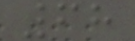68
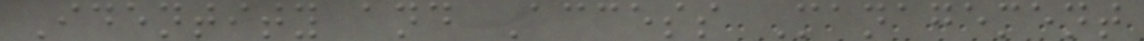Identity and Access Management
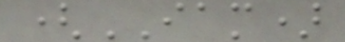(IAM)
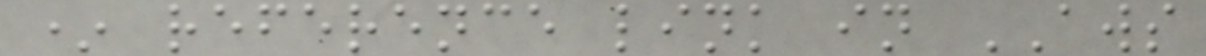* reference link in AWS
